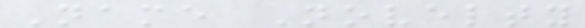Name Novelty
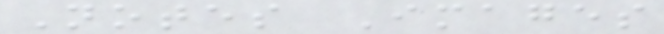Notes Images
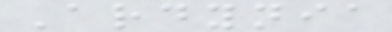Ardynia
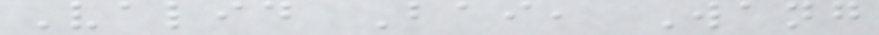Valid Bai, Wang
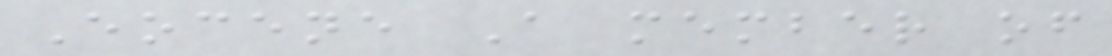Eocene A member of
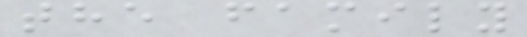the family
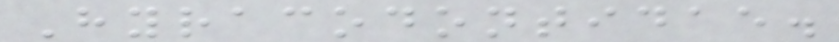Hyracodontidae.
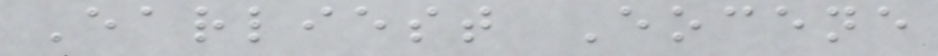Earliest Eocene
